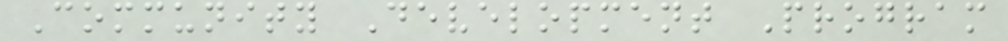Community Development Program
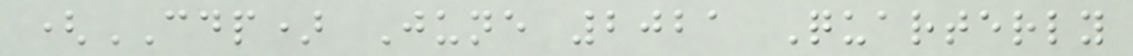(CDP) June 2021 Quarterly
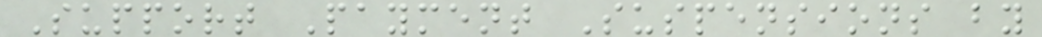Support Payment Suspensions by
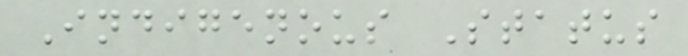Indigenous Status
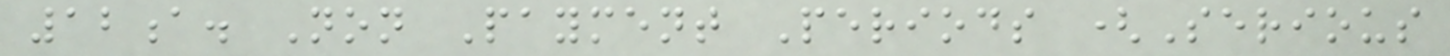12a. Non Payment Periods (Serious
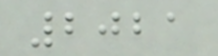2021
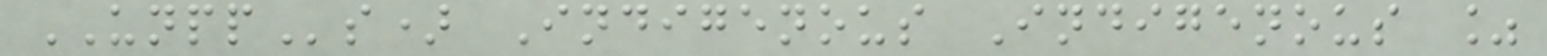UNPPs) Indigenous Indigenous %
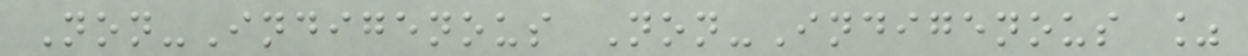Non-Indigenous Non-Indigenous %
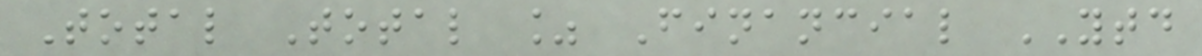Total Total % Financial YTD
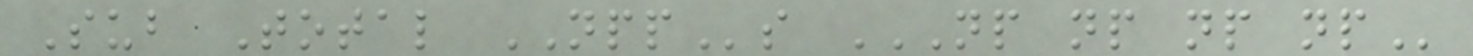Sub Total NPPs NP NP NP NP
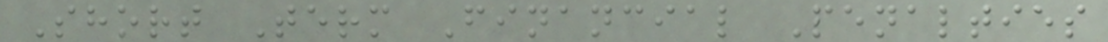Short Term Financial Penalties
